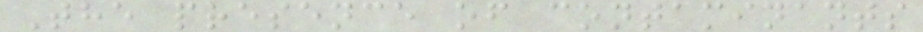The presence of contaminants
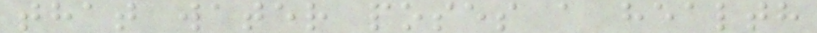that water poses a health
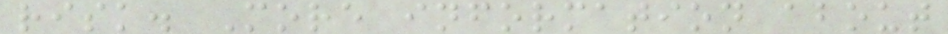risk. More information about
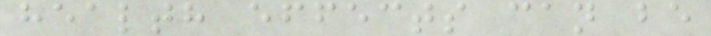health effects can be
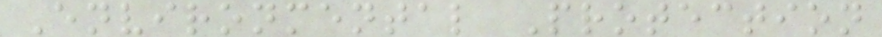Environmental Protection
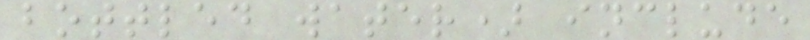bottled water) include
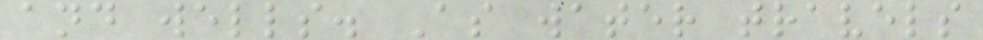and wells. As water travels
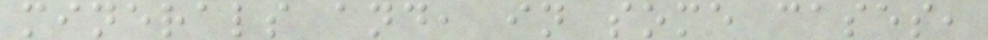minerals and, in some cases,
